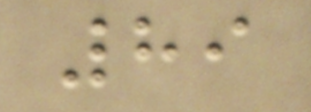89
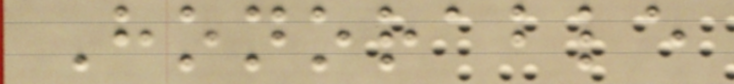Honorable
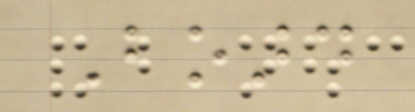Board
